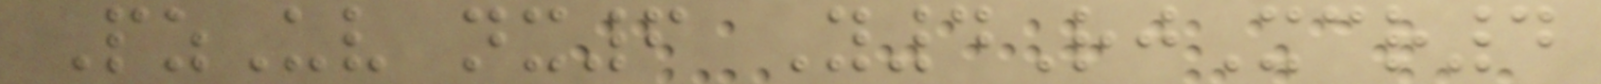PzUv nx6 Y4RjXcr4
